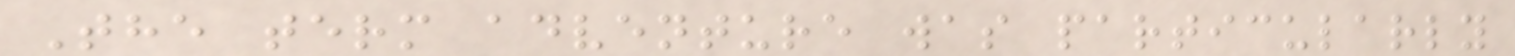The term adventure was particularly
